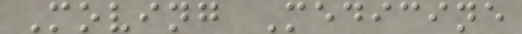Moving Medicine
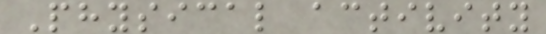Physical activity
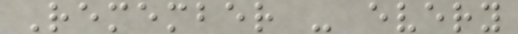Remember - every
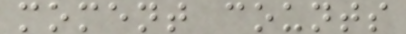moment counts
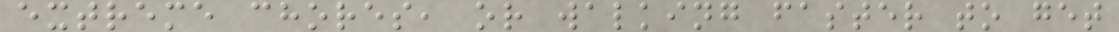extreme chores, or walking faster to get
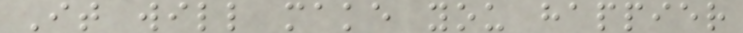It will make you happier
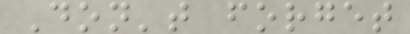Don't forget
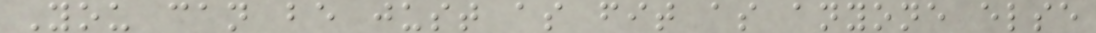You can be just as fit as anyone else
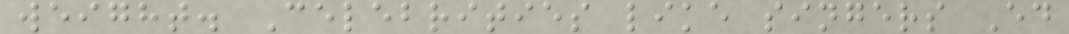weight. Celebrities like singers Ed
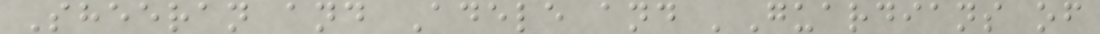Sheeran and Adele and 'Guardians of
